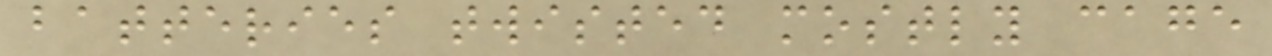batteries twisted mostly cage
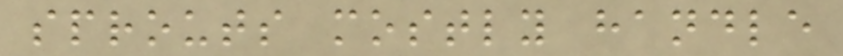sprouts mostly handle
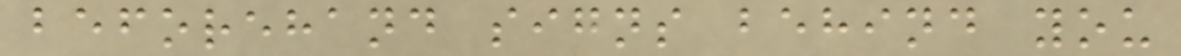beforehand signs behind you
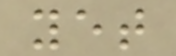yet
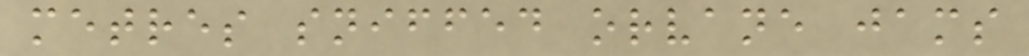metres sniffed orvane jams
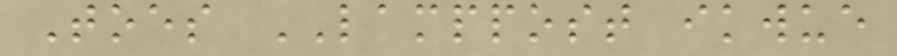Toes LAMPPOST ikwue
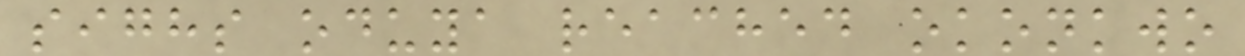sighs oduya reached okonkwo
